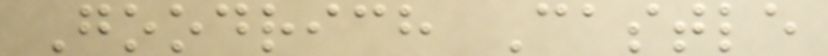Goodrich Castle
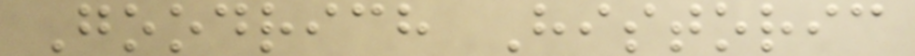Goodrich Historic
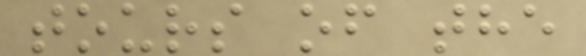tours of the
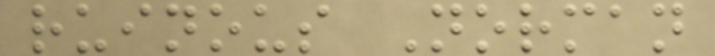ruinous Norman
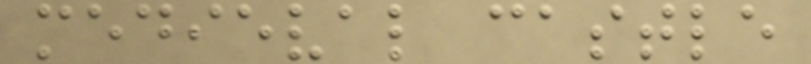medieval castle
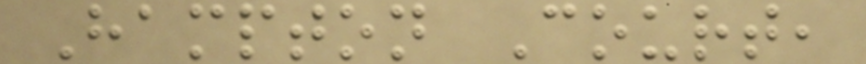Hampton Court,
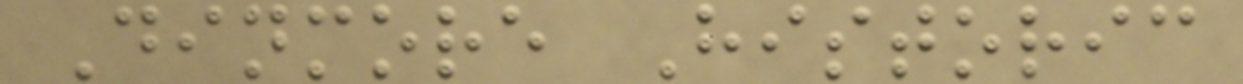Dinmore Historic
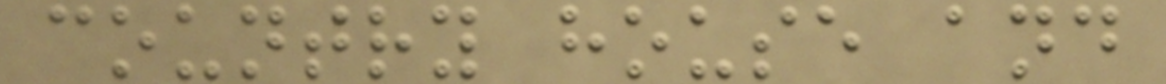country house and
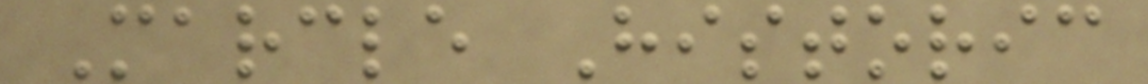Marcle Historic
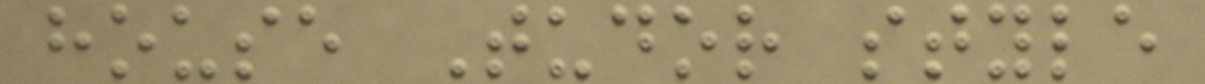house Tudor style
